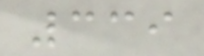339
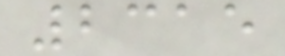2315
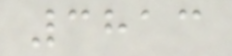3813
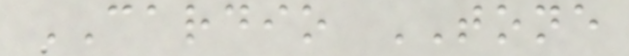CARDIO TONE
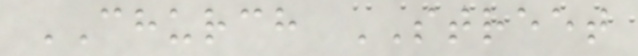CHURCH STREET
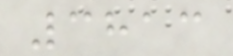3813
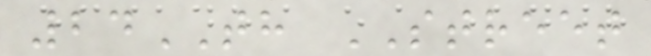24TH STREET
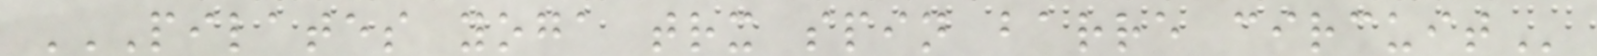PILATES YOGA TRX SPIN BARRE CIRCUIT
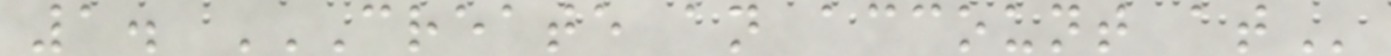1. CREATE AN ACCOUNT AT
